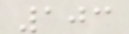103
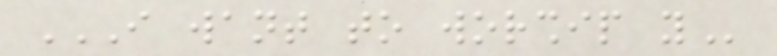I WANT TO WORSHIP YOU
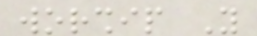worship You
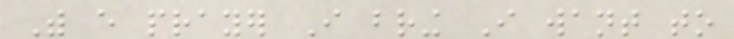With every prayer I bring I want to
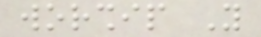worship You
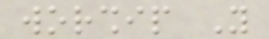worship You
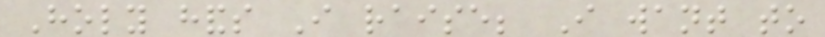Holy hands I raise; I want to
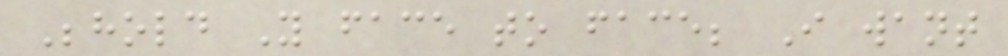Behold You face to face; I want
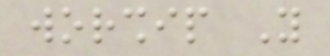worship You
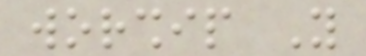worship You
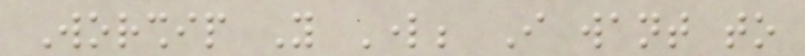Worship You Lord; I want to
